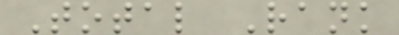Total Rank
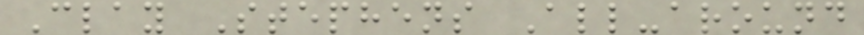Clay Stephens All-around
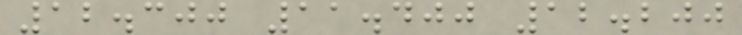12.300 11.400 12.200
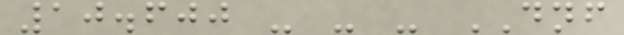10.600 - - - DNF
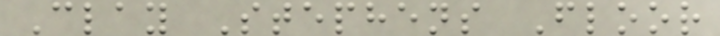Clay Stephens Floor
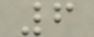6
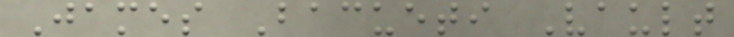James Bacueti Vault
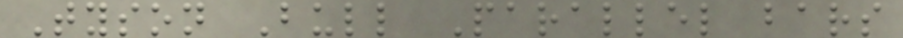Tyson Bull Parallel bars
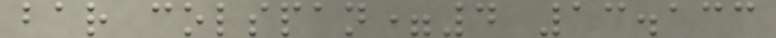bar colspan=4 13.133
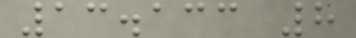13.133 8
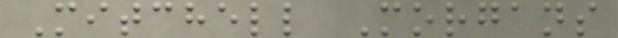Mitchell Morgans
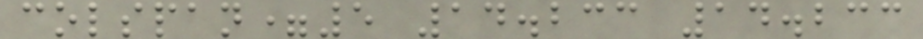colspan=5 14.233 14.233
